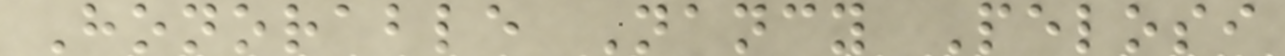Honorable Nancy Pelosi
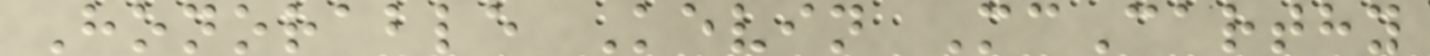Honorable Kevin McCarthy
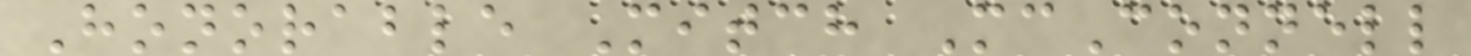Honorable Mitch McConnell
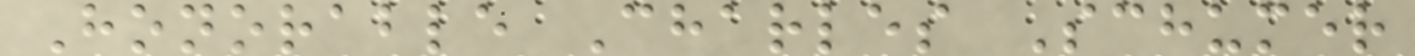Honorable Charles Schumer
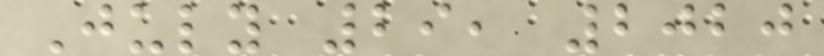July 29, 2020
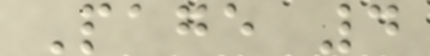Page 4
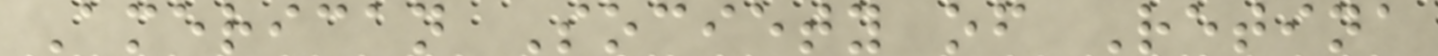American Society of Retina
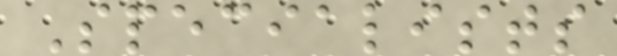Specialists
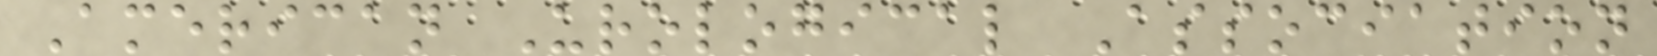American Urological Association
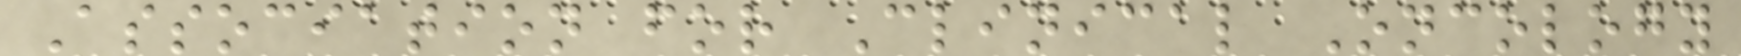Association for Clinical Oncology
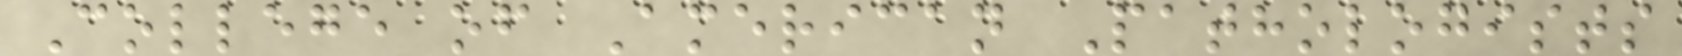College of American Pathologists
